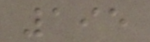195
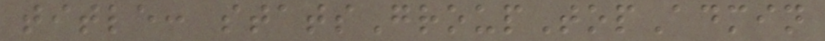title: statsGroupTopAdmin
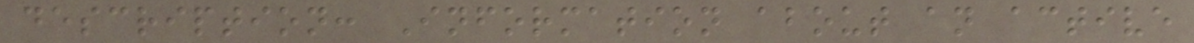description: Information about an active
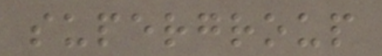supergroup
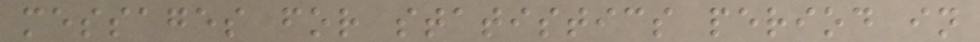messages for statistics period in
